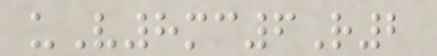uV8mc6R2
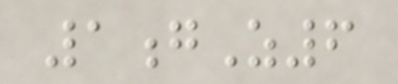1gZ6
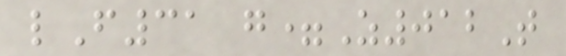lF31 g=Z012T
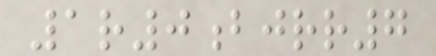1r0bjrr7
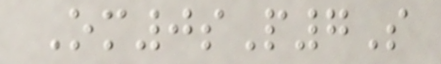Om0sP7S
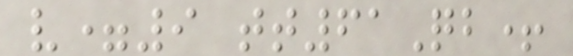v=9 tt61Qb+
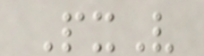PxV
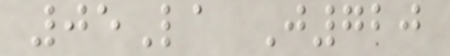05La J720
